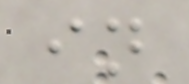in
